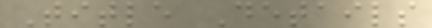Title Details
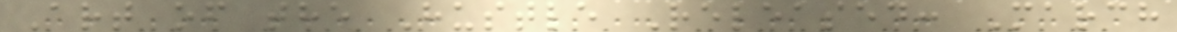Art of the Hustle Released: March
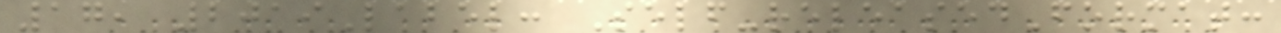17, 2019Label: Self-releasedFormat:
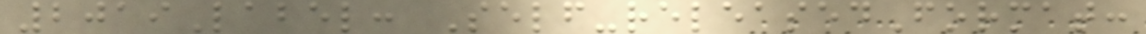2019Label: Self-releasedFormat:
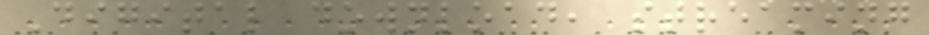Digital download, streaming
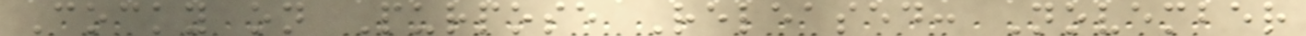Cocky on Purpose Released: November
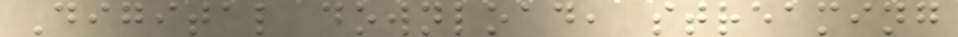Digital download, streaming
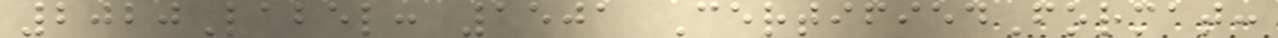2020Label: 1501 CertifiedFormat:
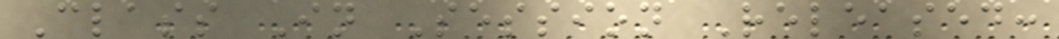Class In Session Released:
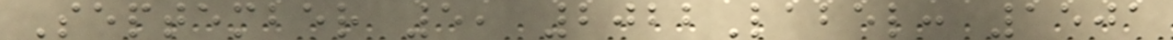September 5, 2022Label: 1501
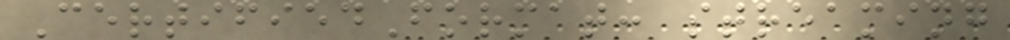CertifiedFormat: streaming
